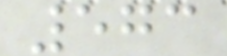573
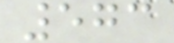573
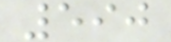590
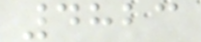4823
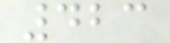423
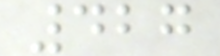427
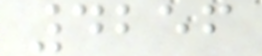4256
